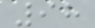98
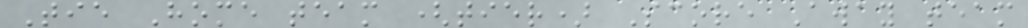Tie Home team (tier) Score Away team
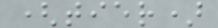(tier)
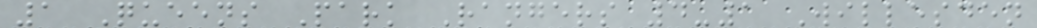1 Queens Park Rangers 4-1 Willesden
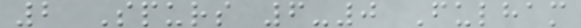2 Spurs 6-0 Fulham
